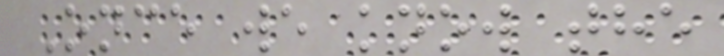Once we know the
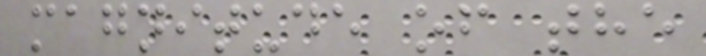magnitude of the
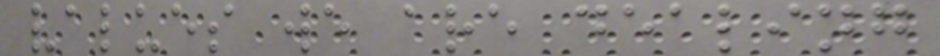values we are dealing
